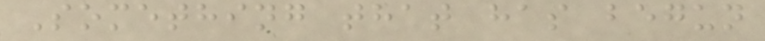Something that has begun
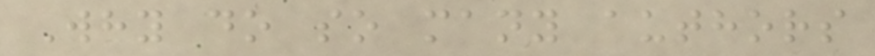Why do so many authors
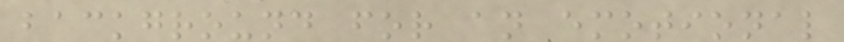background for an emotional
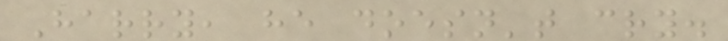Harry, he doesn't cry.
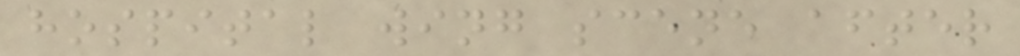hospital wing scene after
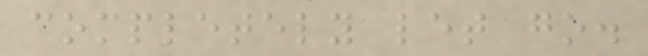completely let go.
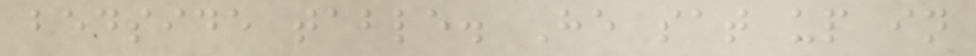bedside table. He sat up in
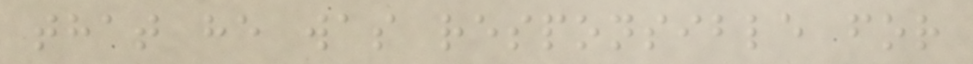that he was responsible for
